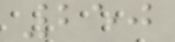250
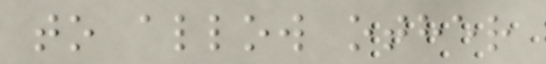to allow other
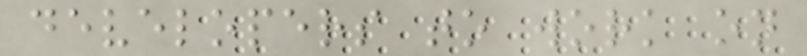developers to work on
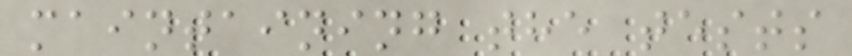maintaining the tests
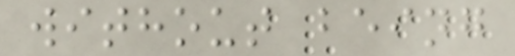without being
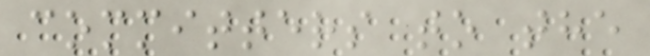committers to the
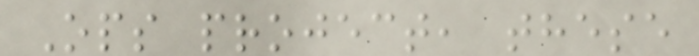Ops project, these
